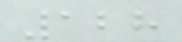128
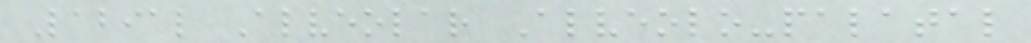Labial Alveolar Alveolo-palatal
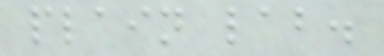plain lab.
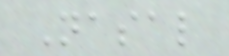Nasal
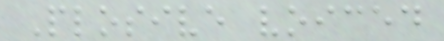Plosive voiced
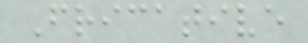Fricative
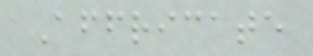Affricate
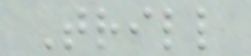Trill
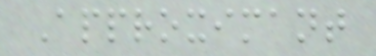Approximant
